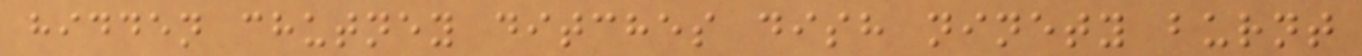hidden chutney ditches dish ninety burnt
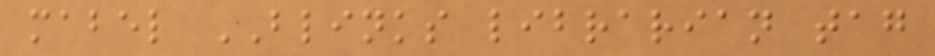mabel BLINKS librarian tag
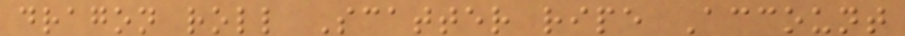dragon roll Scatter ripe Account
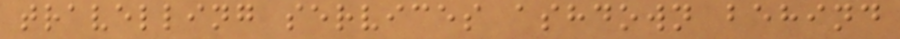travelling services ashdown behind
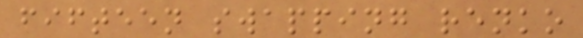fifteen swapping renko
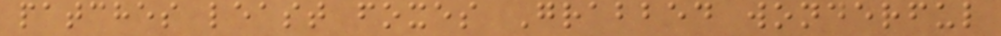patches least foxes Grabbed wonderful
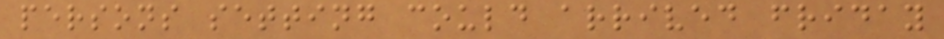persons setting could arrived friday
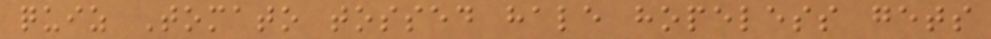quiz Tomato tossed hale hopeless gets
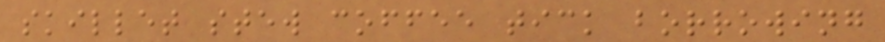skillet stew coffee tick borrowing
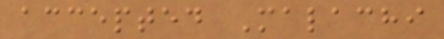accepted Malachi
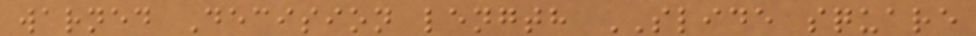warned Decision length SLIDE square
